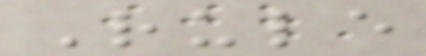Rule
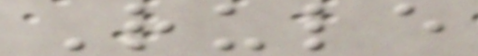Rule
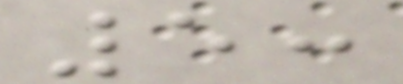5:
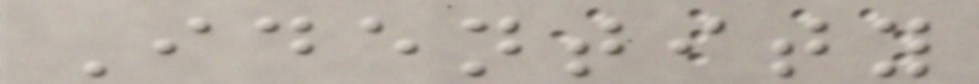Identity
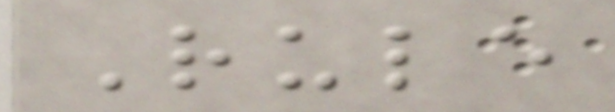Rule
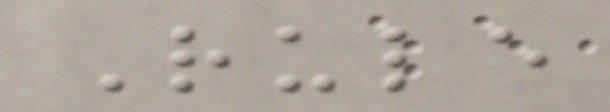Rule
